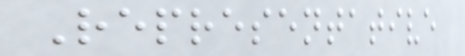Representative
